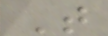T
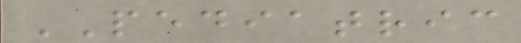PEDIATRIC
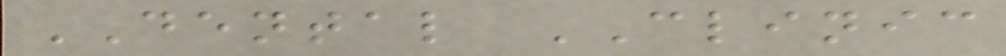DENTAL CLINIC
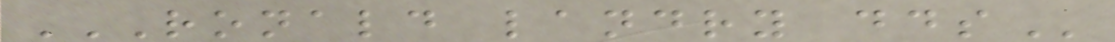RONALD LANDRY DDS
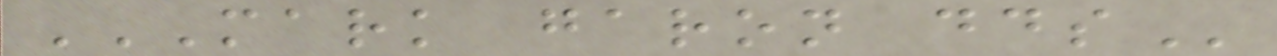MARK GARON DDS
